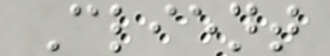Client
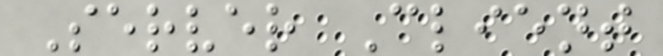Server Client
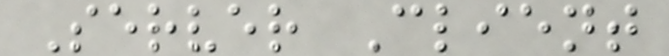Server Client
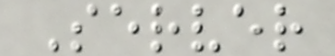Server
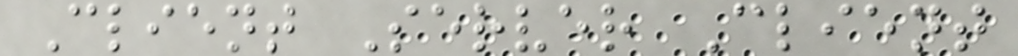Client Server Client
